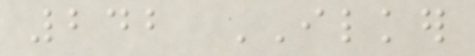242 ILKER
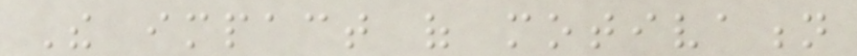The impact of motivation
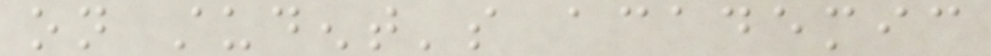on student's academic
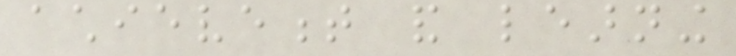achievement and learning
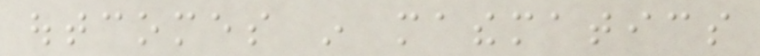outcomes in mathematics
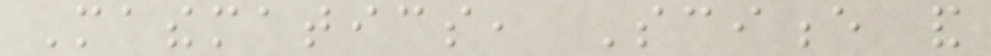Mathematics, Science and
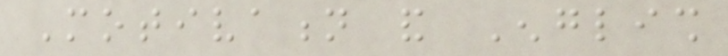Motivation and English
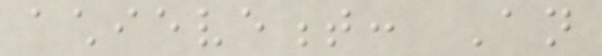achievement: An
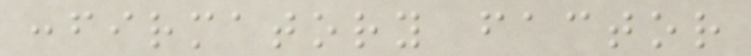confirmatory factor
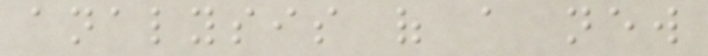analysis of a new
